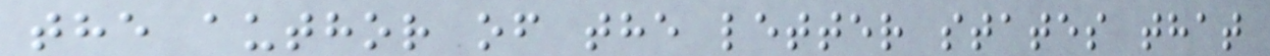the author of the letter states that
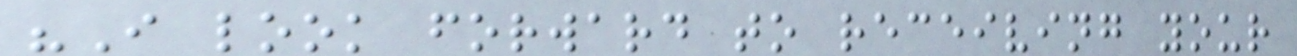"I look forward to receiving your
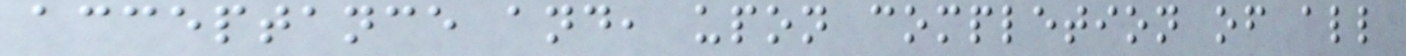acceptance and, upon completion of all
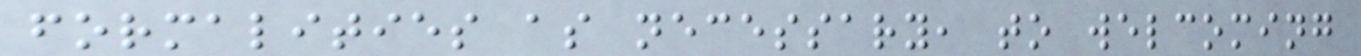formalities as necessary, to welcoming
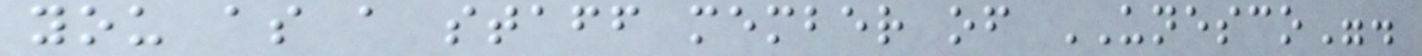you as a staff member of UNESCO".
